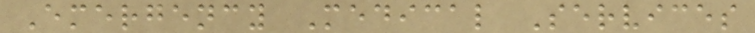Emergency Medical Services
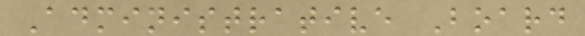Administrative Board
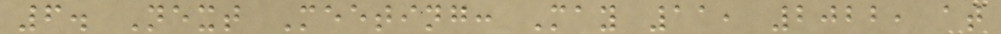6. Next Meeting: May 11, 2022, at
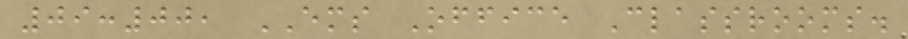09:00, EMS Office Classrooms.
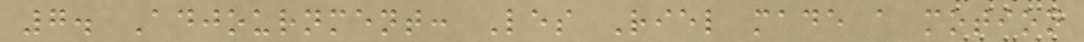7. Adjournment: Les Riel made a motion
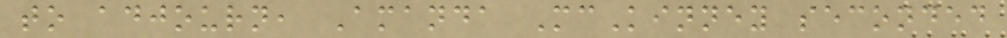to adjourn, Amanda McKinney seconded
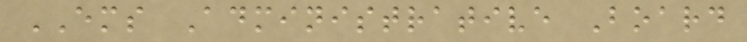EMS Administrative Board
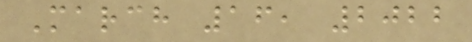March 16, 2022
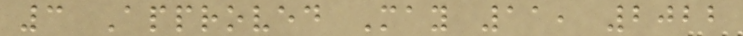3 Approved May 11, 2022
